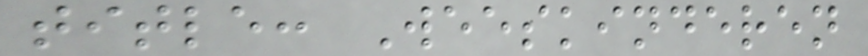title: Weeskinderen
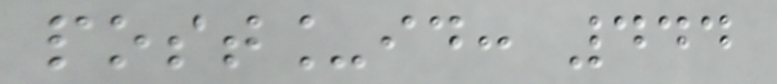post_id: 444
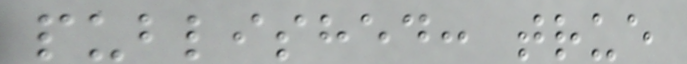published: true
